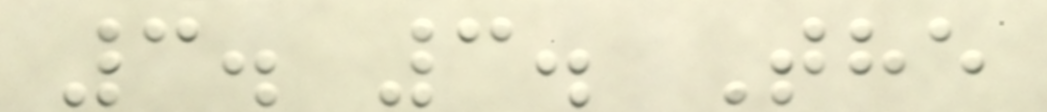3. 3. The
